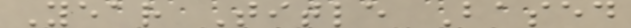Year Title Based
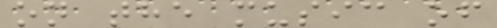on the music of
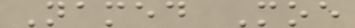Named Moe
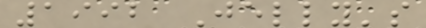1992 Jelly's
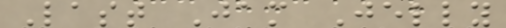Last Jam Jelly
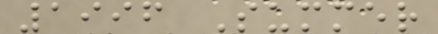1996 Summer
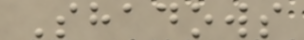Shadows
